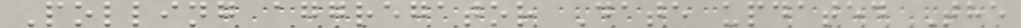Polling aggregator Date updated The
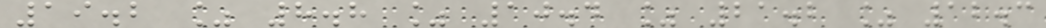19.2 % 8.8 % 10.4 % 21.2 % 12.3
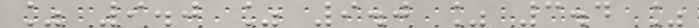% 9.0 % 9.0 % 3.4 %
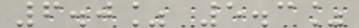6.0% 5.3%
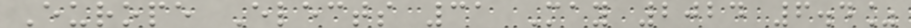Europe Elects 31 May 2024 6.4%
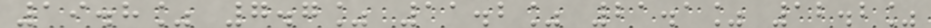19.8% 7.7% 11.2% 21.1% 12.2%
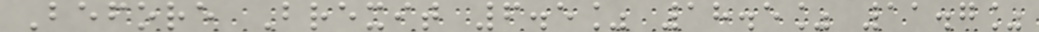Before Brexit 6.5% 18.5% 11.7%
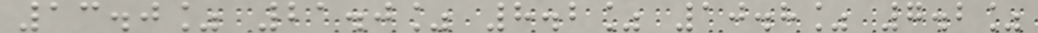13.0% 21.0% 8.2% 10.8% 7.2%
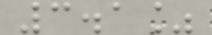3.1%
